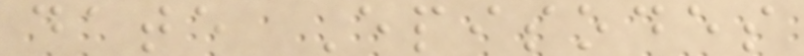date Episodes
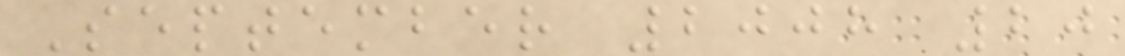September 2008 20
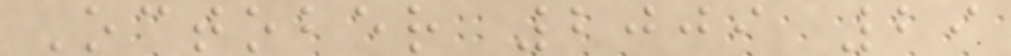October 2009 29
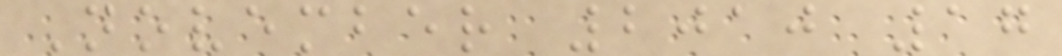November 2010 17
